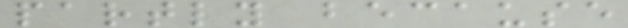partly because
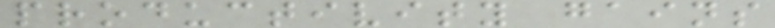productivity gains
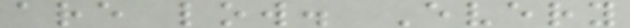are low. Every
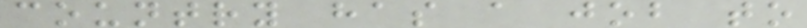country has a job to
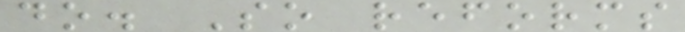do. So reforms
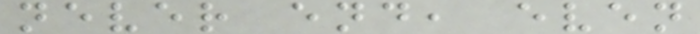never end, even
